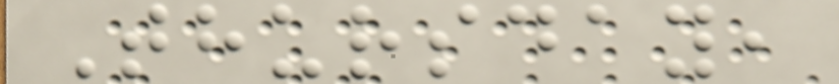Thursday,
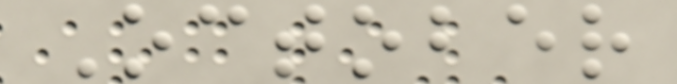October
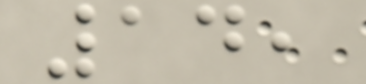14,
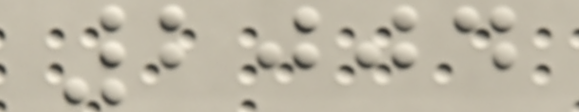2004
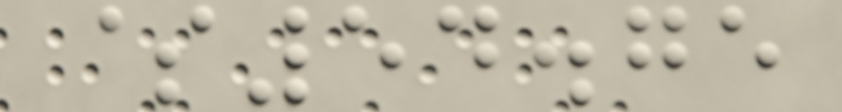$54.75
